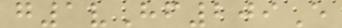g1vHf209E
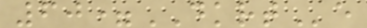60=DKRTe
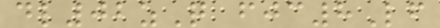dl02zQ fjc8Lf
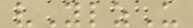vYlzU
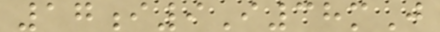17i9I38mJ
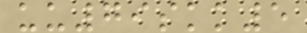uu79skk5
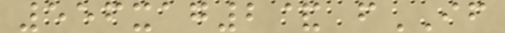556xag2& fIF
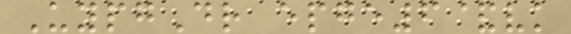UypgDr epge6&vk
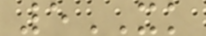5XK
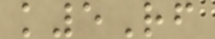k5Rf
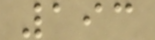193
